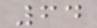64
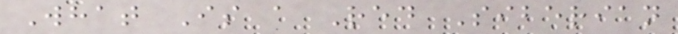What Is a Red Siberian
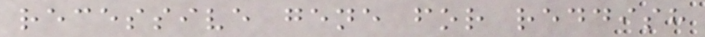recessive gene for reddish
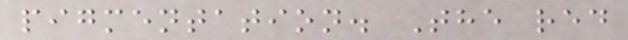pigmentation. The red
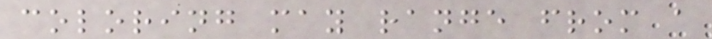coloring may range from a
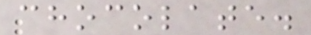chocolate.
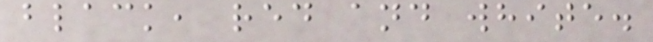black, red and white.
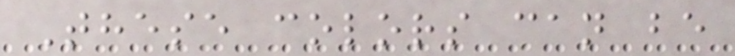These colors can be
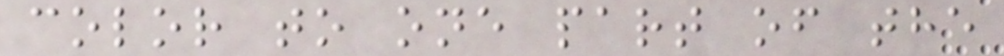color to one part of the
